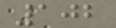102
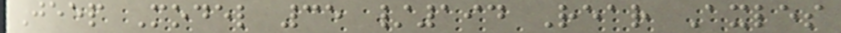Jeep Model 35 /194 Rear Axles
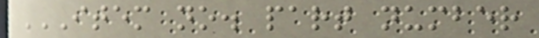ITEM NO. PART NUMBER
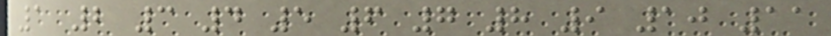1 2 3 4 5 6 7 8 9 10 11
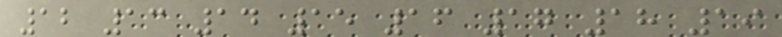12 13 14 15 16 17 18 19
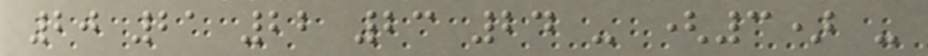20 21 22 23 24 - (3) -
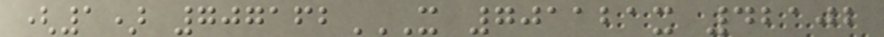(1) 707162X 701121X 42102
